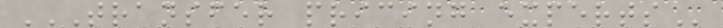TRANSFER PRICING EXPERTS
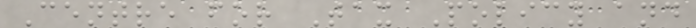Centre for Tax Policy and
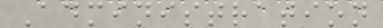Administration
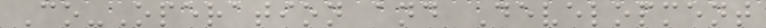Co-Operation and Development
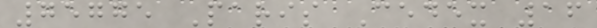75775 Paris Cedex 16
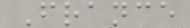France
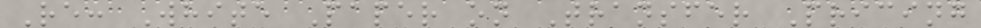Re: White Paper on Transfer Pricing
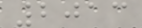2013
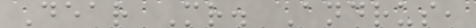Dear Mr. Andrus,
